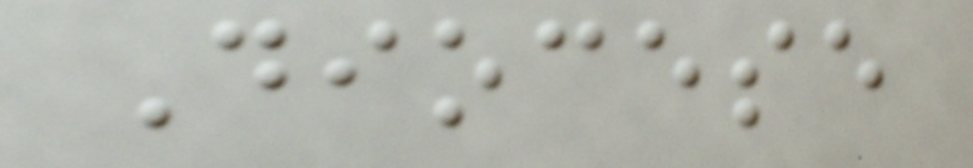Diocese
